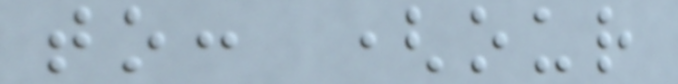to: (our
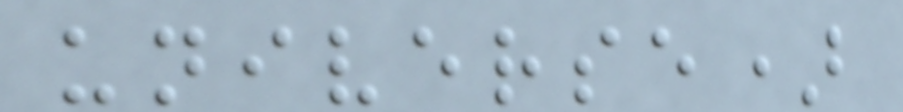universe)
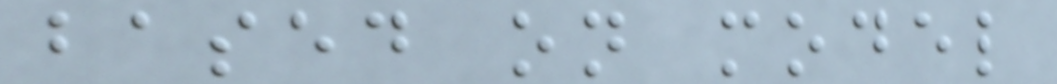based on model
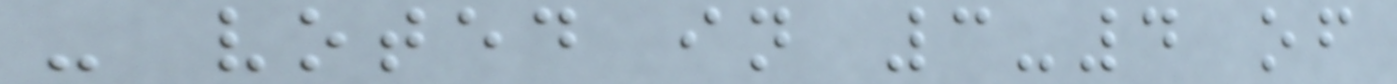- voted in 3-4 of
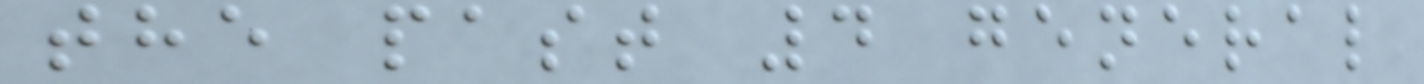the past 4 general
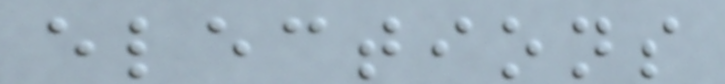elections
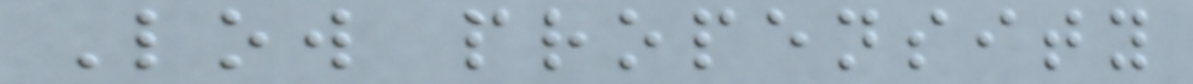Low propensity
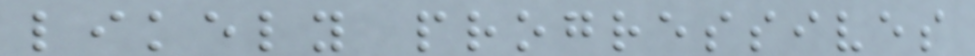likely progressives
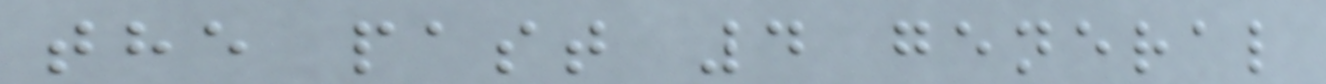the past 4 general
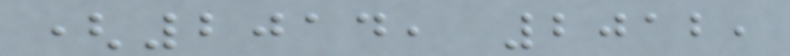(2014, 2012,
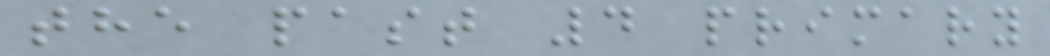the past 4 primary
